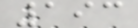193
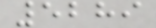5289
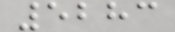5283
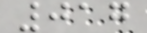017
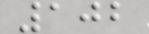102
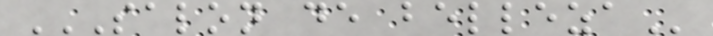SALON DE BELLEZA
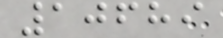10689
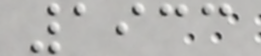1933
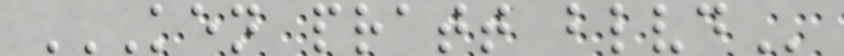KEN PRATT BLVD
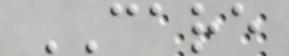CARE
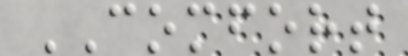COMFORT
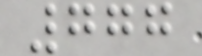777
